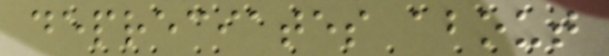depreciates about
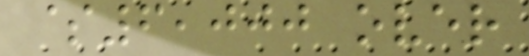$6,000 over
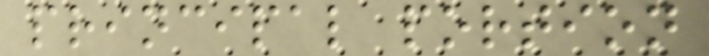principal portion
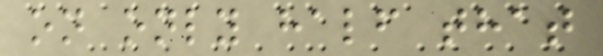on only half that
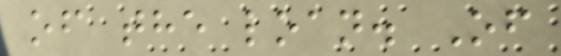of the loan. Of
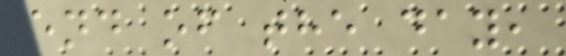end of the day,
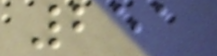251
